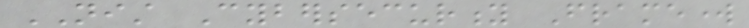NIST Cybersecurity Framework
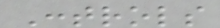Controls
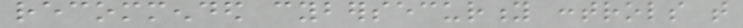recommended cybersecurity controls that
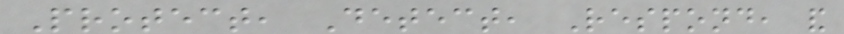Protect, Detect, Respond, and
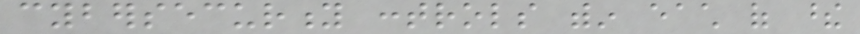cybersecurity controls within each of these
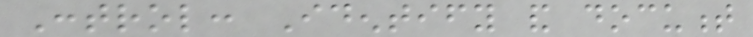Control: Identify and document
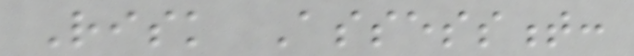Risk Assessment:
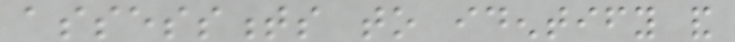assessments to identify and
